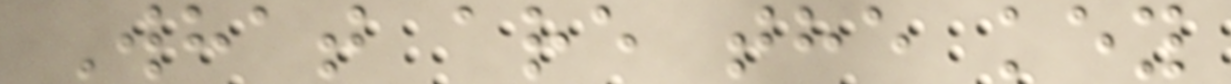What are the key
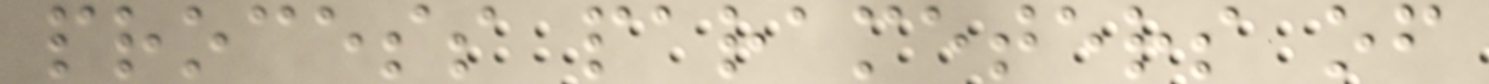process parameters of
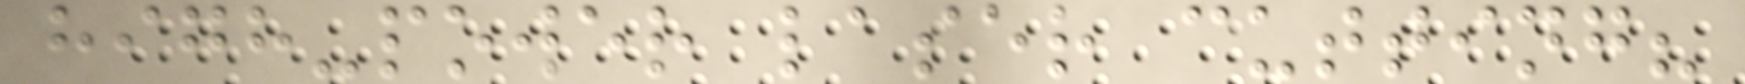high-power laser cutting?
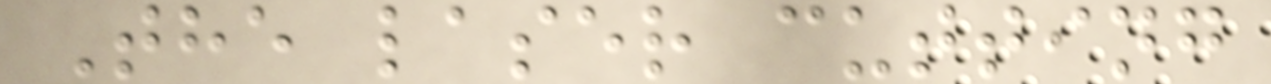The laser cutting
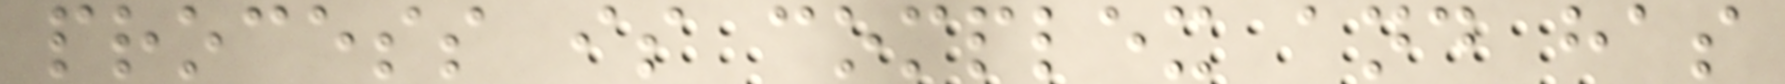process is complex and has
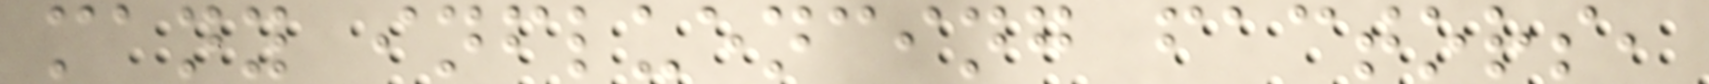many influencing factors,
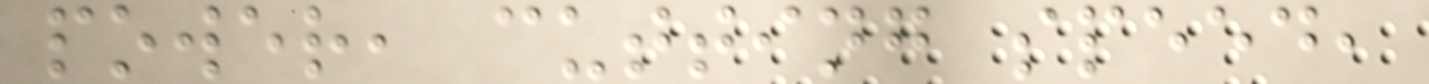power, cutting speed,
